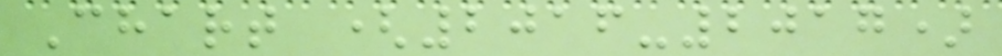Chart (2016-2017)
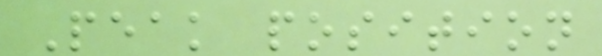Peak position
